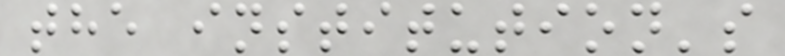the institution's
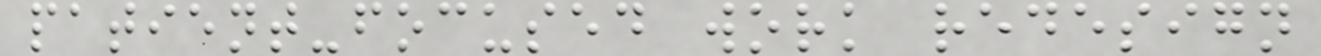patient-focused work redesign
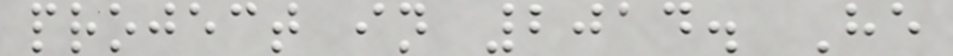project in 2014. He
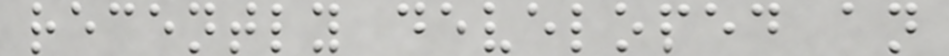recently developed an
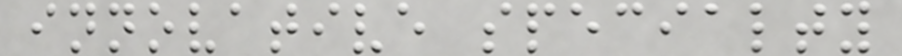innovative specialty
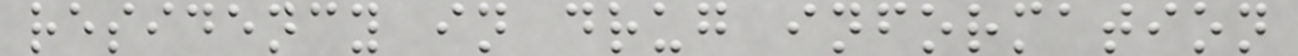residency in drug information
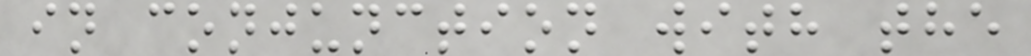in conjunction with the
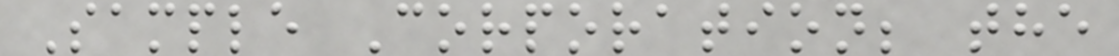Sample Corporation; the
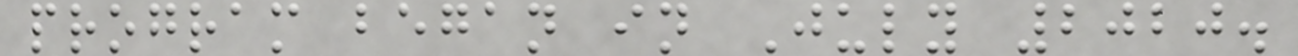program began in July 2020.
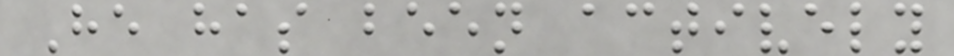He has been actively
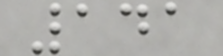141
